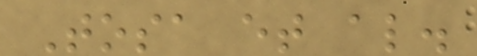Tosa et al.
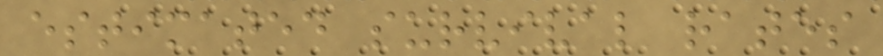estimated survival rates
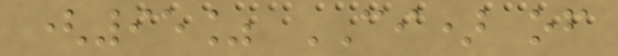(95% CI) of
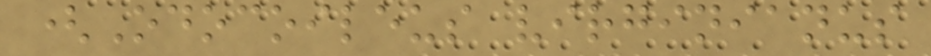(Odocoileus virginianus
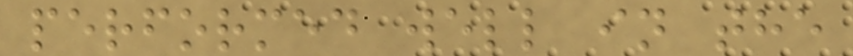performed well in the
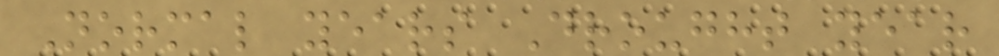Normal years Drought year
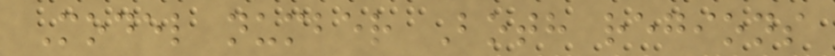Model number Both regions
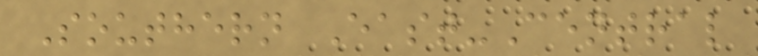Southern East-Central
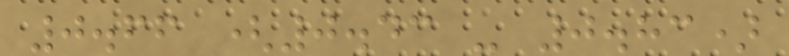0.66 (0.43 - 0.83)
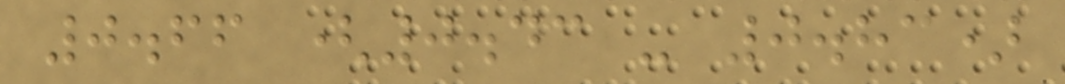0.66 (0.43 - 0.83)
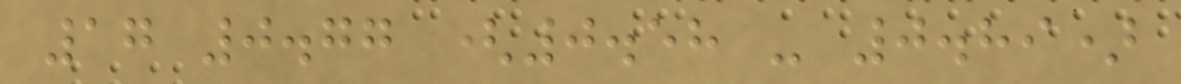17 0.77 (0.58 - 0.89)
